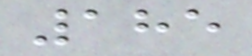185
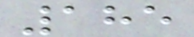185
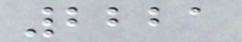2221
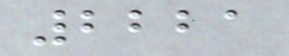2221
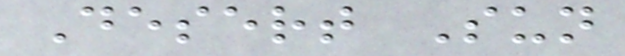Desert Sun
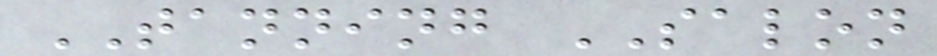TANNING SALON
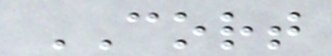CORT
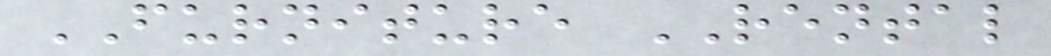FURNITURE RENTAL
